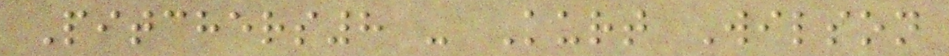Pitchers8 - Kurt Wilson
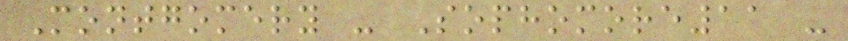Montgomery - Sophomore11 -
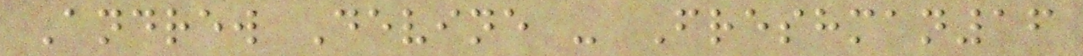Andrew Devine - Freshman16
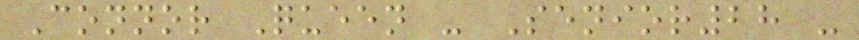Connor Queen - Senior28 -
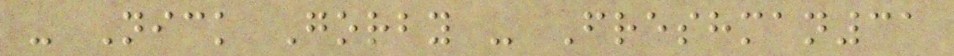- Nick Gorby - Freshman31
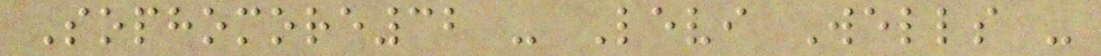Sophomore32 - Levi Wells -
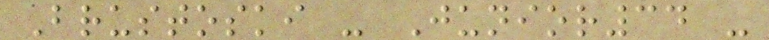Brustoski - Junior34 -
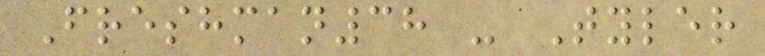Freshman38 - Tyler
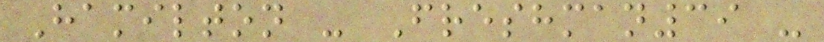Hamilton - Freshman39 -
